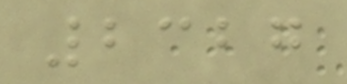2327
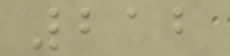212
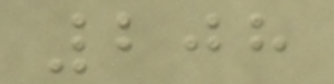208
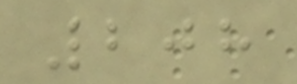208
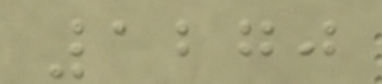1270
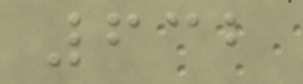632
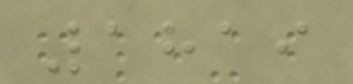1819
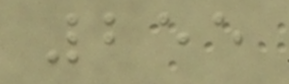255
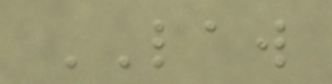LAW
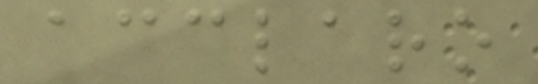acclaro
